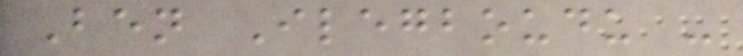Ben Ilegboudu -
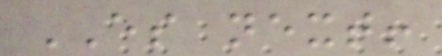ES next!
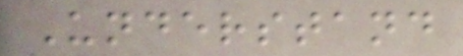Understand
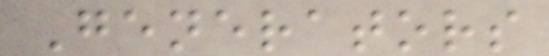Generators
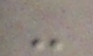-
